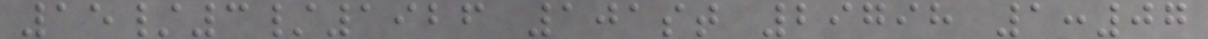15/3/1926 101st 29798 1:07
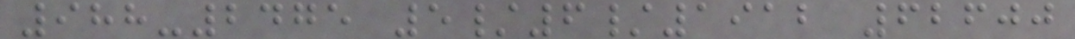988-2475 5/6/1912 62600
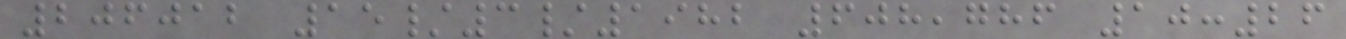206012 15/3/1982 608,786 10:26
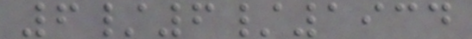6/6/1934
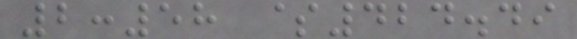2:58 $424.49
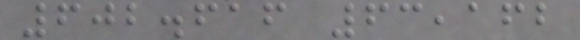602.616 63,162
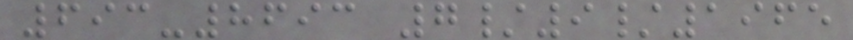693-8693 7/9/1965
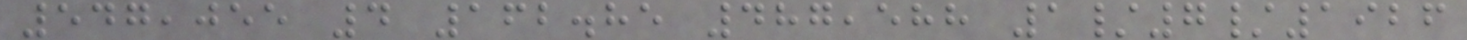547,055 4 162.85 487,588 1/7/1926
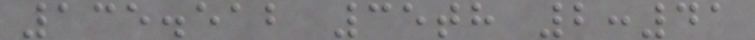135.512 35th 2:41
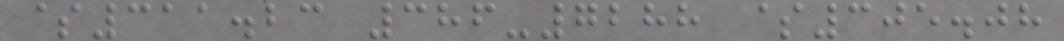$311.23 386-7288 $305.08
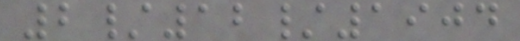2/12/1904
